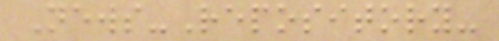News-Repository-
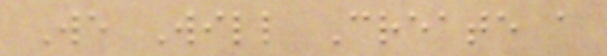We Will Create a
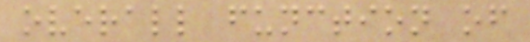overall function of
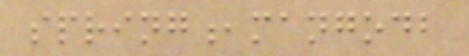spring,mangodb
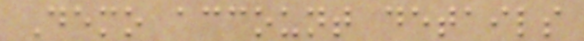Demo account details
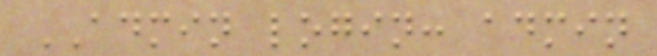ADMIN login: admin
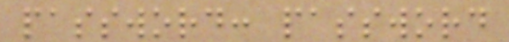password: password
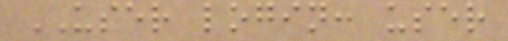USER login: user
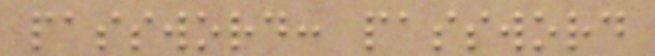password: password
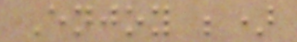Enjoy ;)
